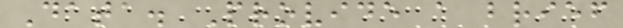Data. Provide a brief
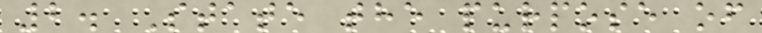2. State the purpose of
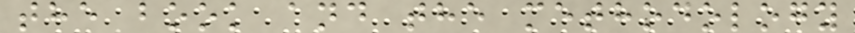the book and the methodology
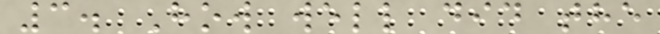3. How well did the
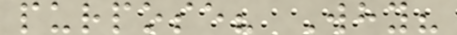purpose? Why?
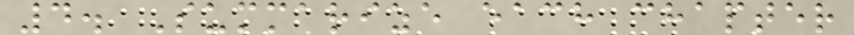4. Summarize each chapter
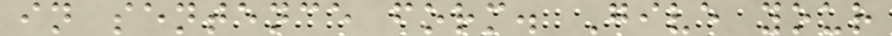in sentence form. Give your
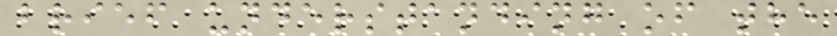brief understanding of the
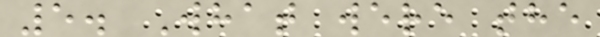5. What were the
